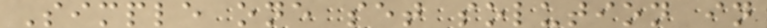Simple one set solution in
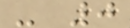- 0
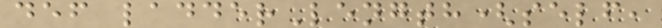def ladderLength(self,
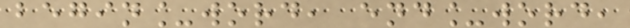begin_word, end_word,
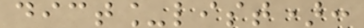dict_list):
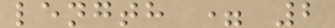length = 2
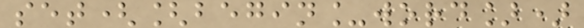set([begin_word])
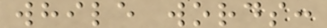while words:
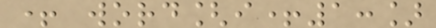+ word[i+1:]
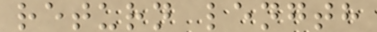return length
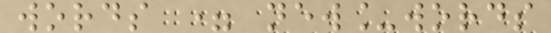words = new_words
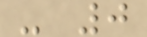- 0
